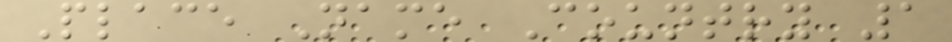Place Name Country 1
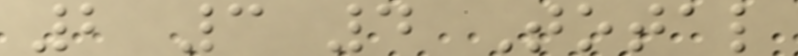2 3 4 Total
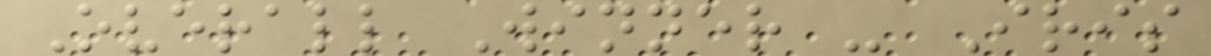Overall Winner - Iris
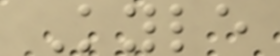Kyle
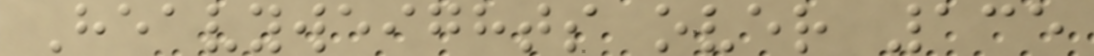Heavyweights over 135
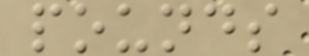pounds
